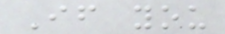If you
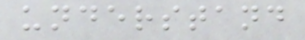understand
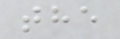the
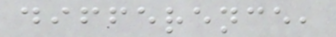difference,
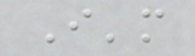I'm
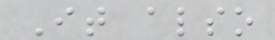It also
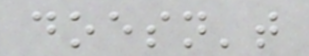doesn't
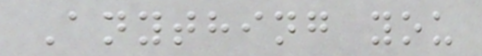Anything you
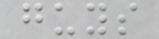guys
